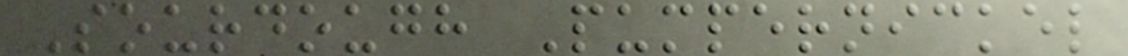Sourdough Pumpernickel
